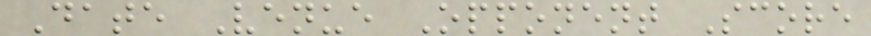Date Venue Opponent Score
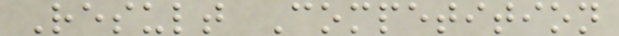Result Competition
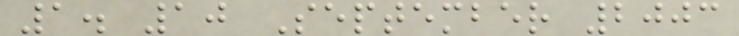1. 10 September 2003
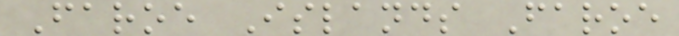Faroe Islands Faroe
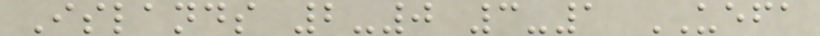Islands 2-0 3-1 UEFA
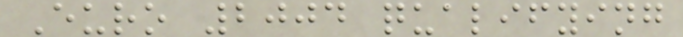Euro 2004 qualifying
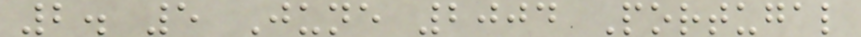2. 5 June 2004 Portugal
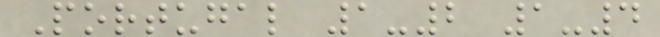Portugal 1-2 1-4
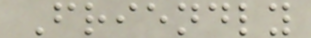Friendly
